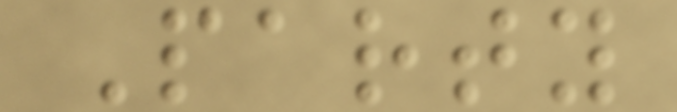Party
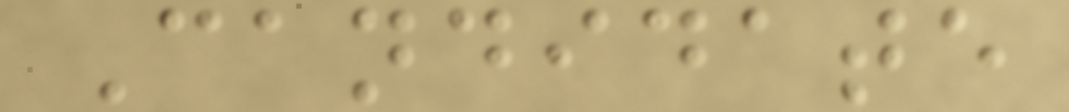Candidate
